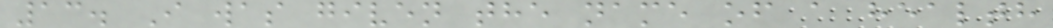13. I was given the name of a health
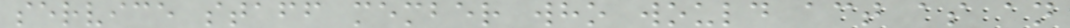service staff member who would act as an
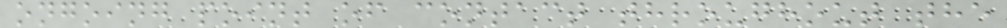ongoing point of contact throughout the
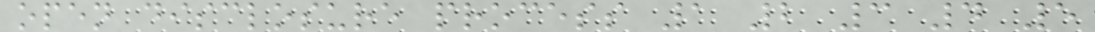open disclosure process 1 2 3 4 5
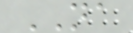NA
